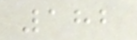182
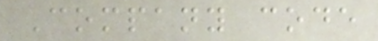Company code
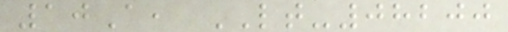10A, LT-08200
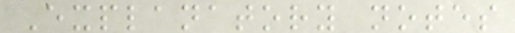Explanatory notes
